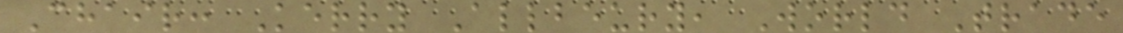Chair: Kerry Allbeury, World Trade
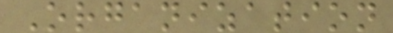Organization
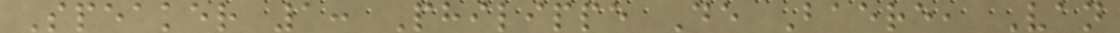Speaker 1: Philippe De Baere, Van
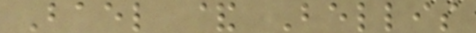Bael & Bellis
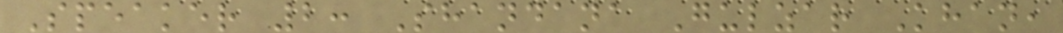Speaker 2: Shandana Gulzar Khan,
